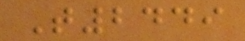T2449
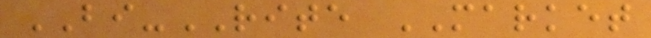BI-RITE MARKET
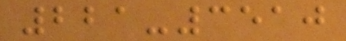221-3510
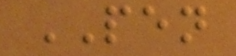PEN
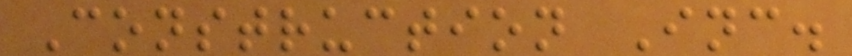Construction Inc.
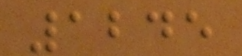1245
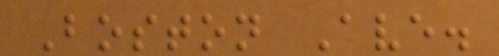Boston Ave.
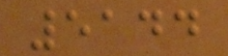5144
